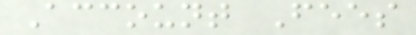Account Fees
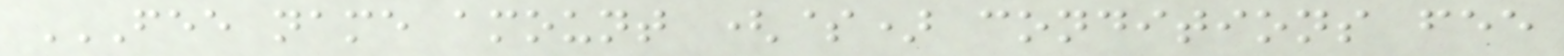FEE NAME AMOUNT ($) CONDITIONS FEE
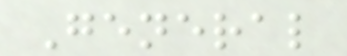General
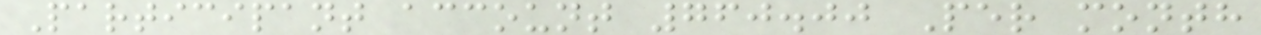Participant account 760.00 Per month
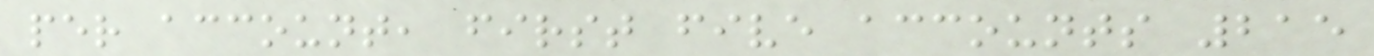per account, first five accounts 215
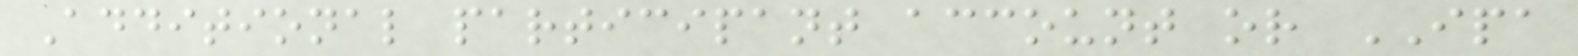Additional participant account or IPA
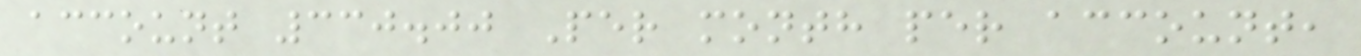account 330.00 Per month per account,
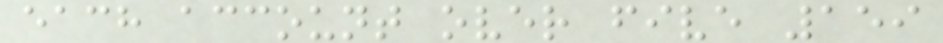each account over five 159
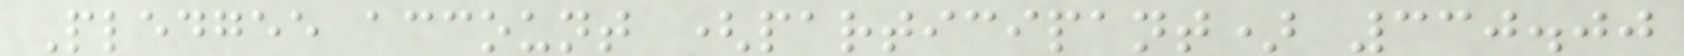Pledgee account (participant) 330.00
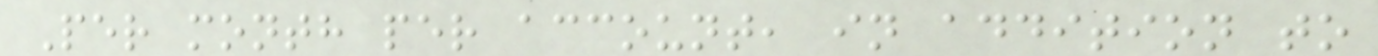Per month per account, in addition to
